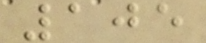105
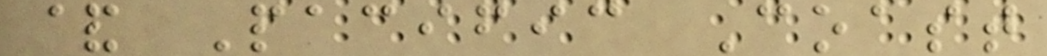& Pacific Coast
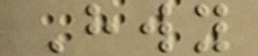Hwy
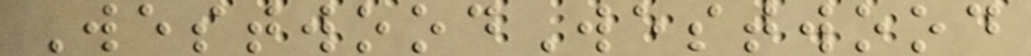WestwoodWestwood
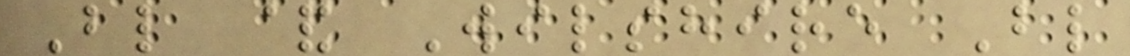Bl & Wilshire Bl
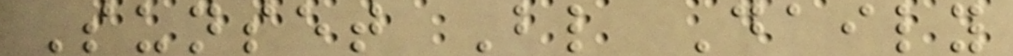Sunset Bl Daily
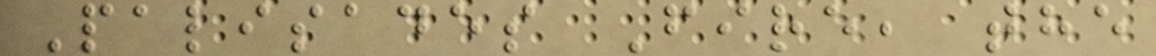Palisades Fire, the
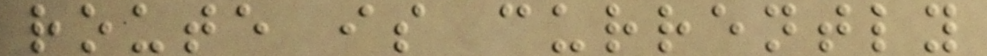route is currently
